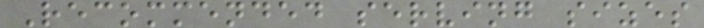Recommended serving sizes
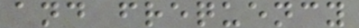and frequency
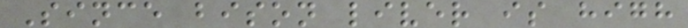Since bison liver is high
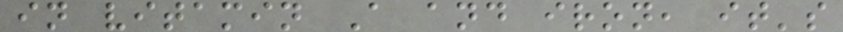in vitamin A and iron, it's
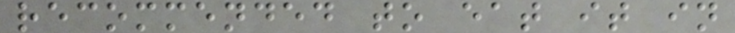recommended to eat it in
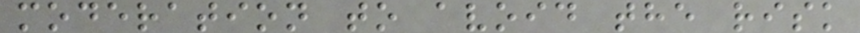moderation to avoid the risk
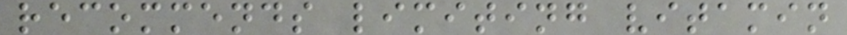recommends limiting vitamin
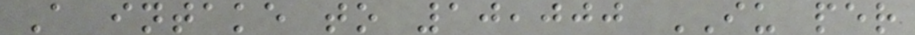A intake to 10,000 IU per
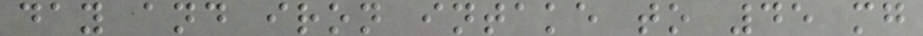day and iron intake to 45 mg
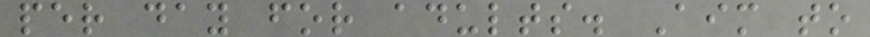per day for adults. Aim to
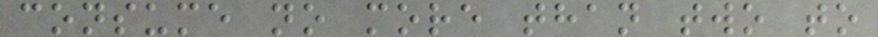consume no more than two to
